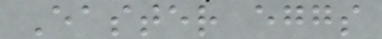Easter eggs
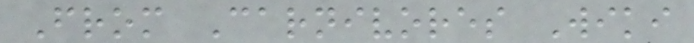From Carnivores Wiki
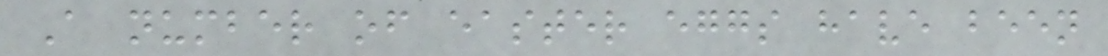A number of easter eggs have been
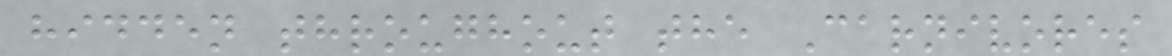hidden throughout the Carnivores
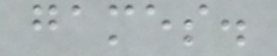games.
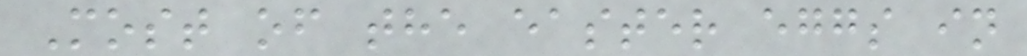Most of the easter eggs in
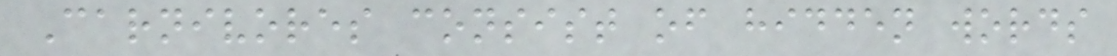Carnivores consist of hidden words
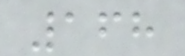168
